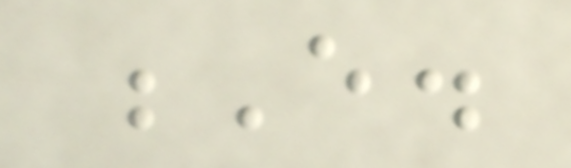E.
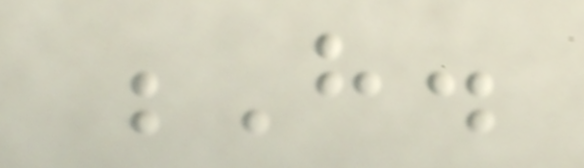H.
